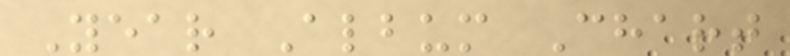Year Album Chart
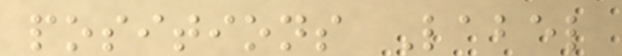positions Label
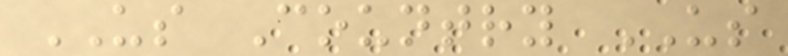US Country US
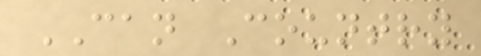CAN Country
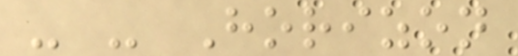- - Horizon
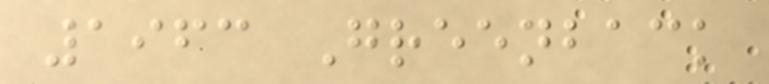1963 Greenback
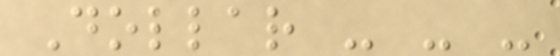Dollar - - -
